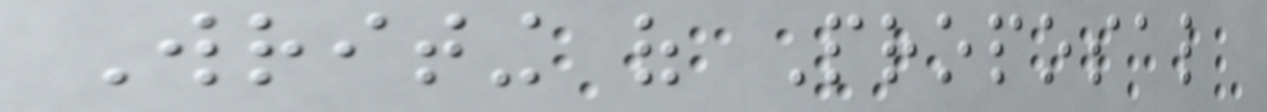Writing of Proposal
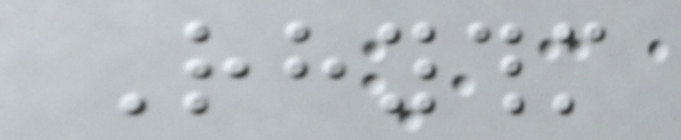Rhythm
